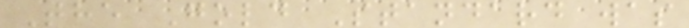The Gold Standard was
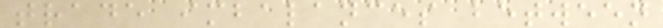trade imbalances between
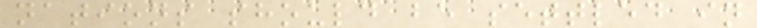nations should be settled in
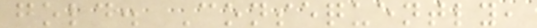gold. Consequently,
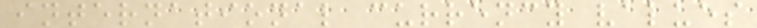international currency values
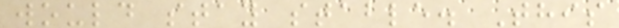would stay stable. This
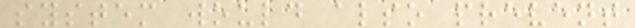system would also prevent
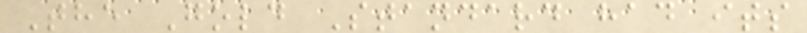The Gold Standard had its
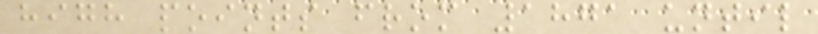high points from 1871 until
